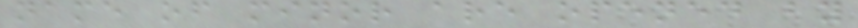name of minor are opened by
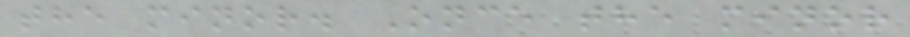the minor. Once the minor
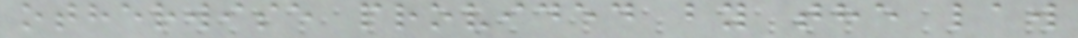otherwise provided by the law
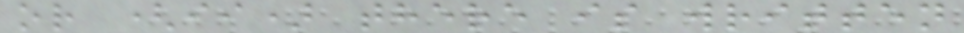or (ii) there is written
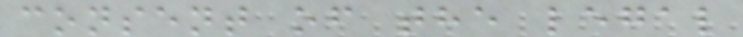consent of the legal
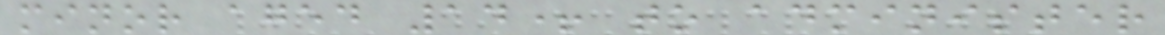minor aged 14+ to administer
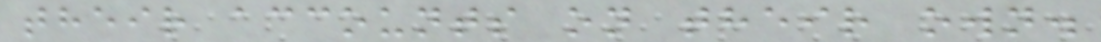their accounts on their own.
